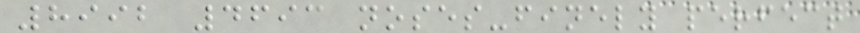8992 4693 noses-finely perfect
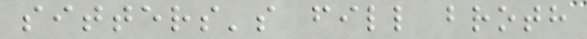sitters's fill broth
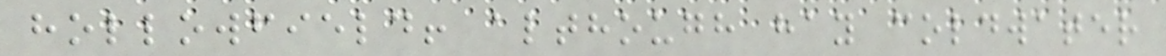hollowfield! although hay coldwater
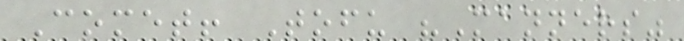Comet! Tofu "Manners"
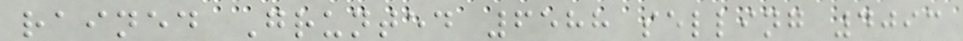rained Grunted 6588 selling 4093
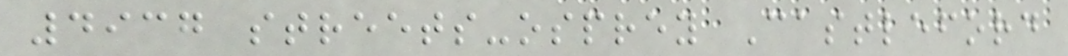4937 streets-osprey Castleford
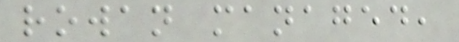rowan managed,
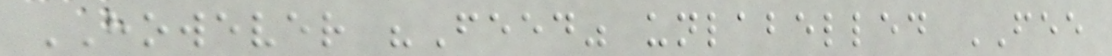HOWEVER "Feed" unlabelled FEE
